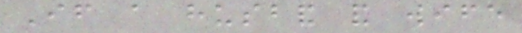If a husband and wife
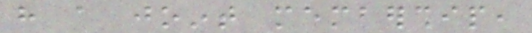have a joint membership,
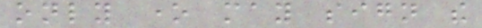only one may sign the
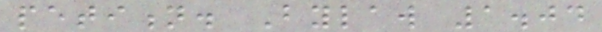petition. Bylaw 1.04
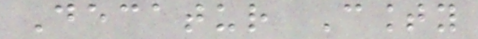Decatur County
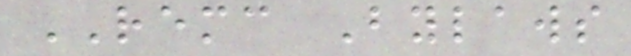REMC Bylaws
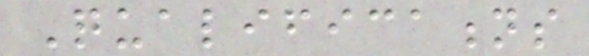Qualifications
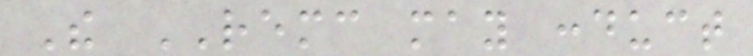The REMC may conduct
